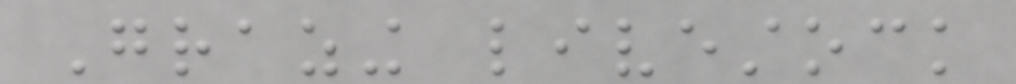Grazing livestock
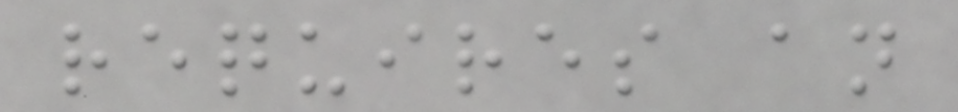requires an
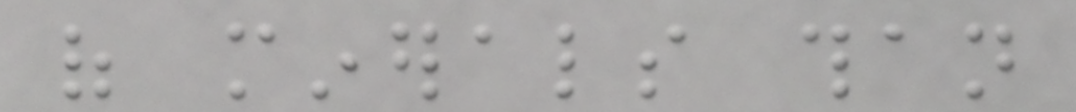of minerals than
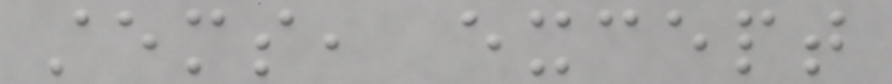stems, except
